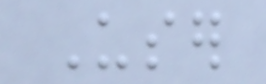User
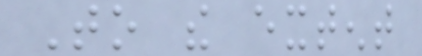To the extent
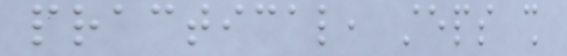practical, steps shall
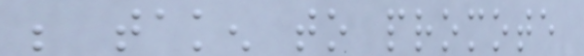be taken to promote
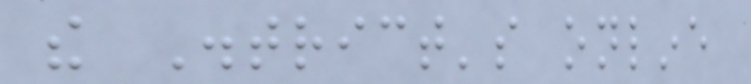the District's online
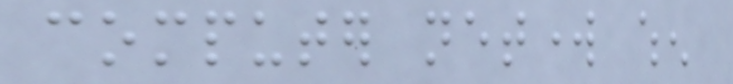computer network when
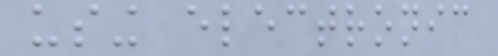using electronic
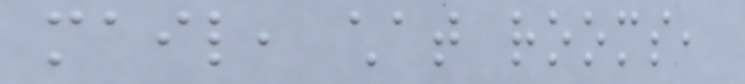mail, chat rooms,
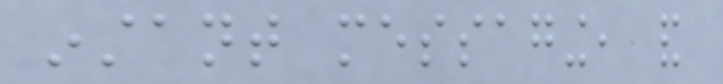instant messaging, and
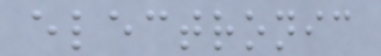electronic
